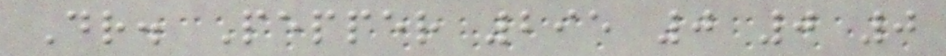Dr. Pepper 295 0 0 0
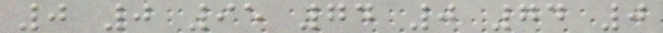0 0 95 74 0 74 0
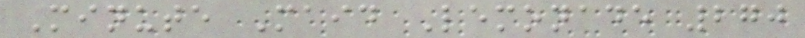Minute Maid Lemonade 270
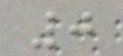0
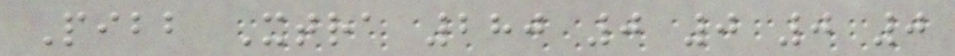Pibb Xtra 280 0 0 0 0
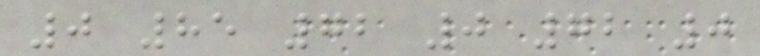0 85 72 0 72 0
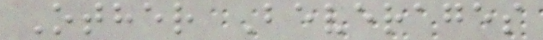Other Beverages
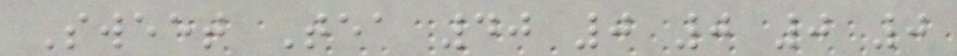Sweet Tea 40 0 0 0 0
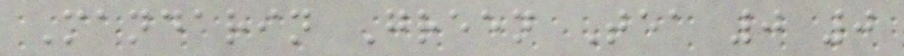Mandarin Green Tea 0 0
